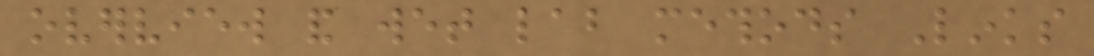overview and wet lab methods Links
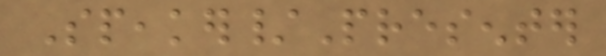Speaker/Presenter
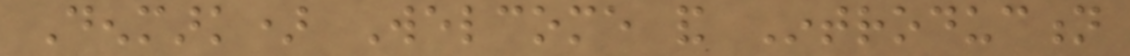Denmark) Welcome and Introduction
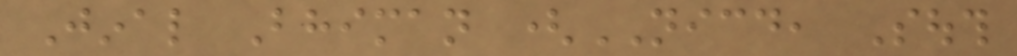Jinal Bhiman (NICD, South
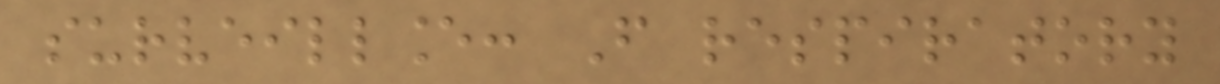surveillance: From respiratory
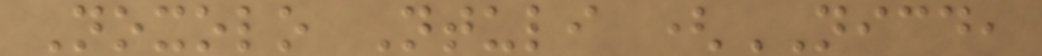Noxolo Ntuli (NICD,
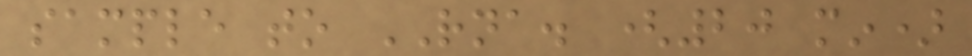sample to RNA. (20 min)
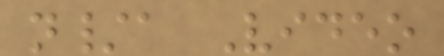n/a Video
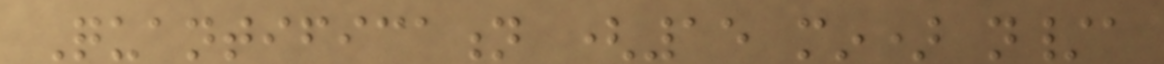Quantification (15 min) n/a
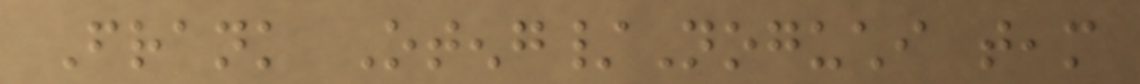Frank Oteng/Noguchi team
